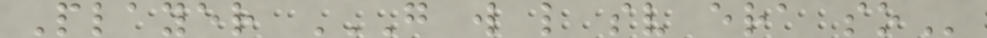Player G W L SV ERA SO
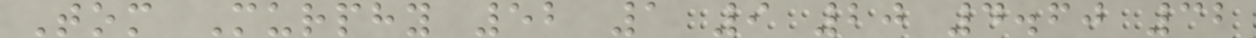Tom Murphy 52 1 9 20 4.60 32
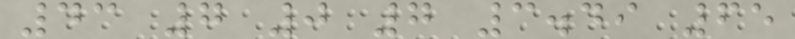43 7 0 7 3.49 65
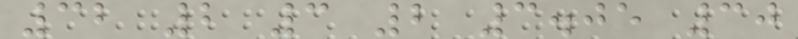32 2 3 2 3.05 30
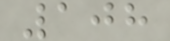108
